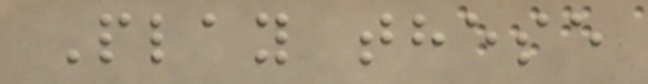Play these
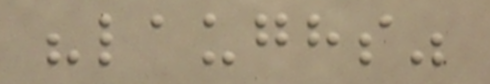"laughs"
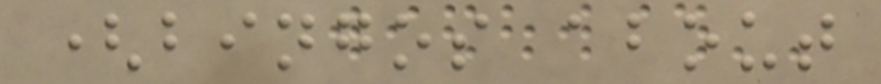(bingos about
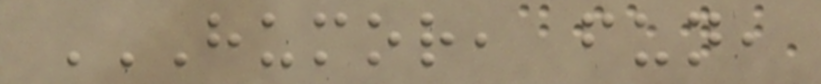HUMOR, FUN,
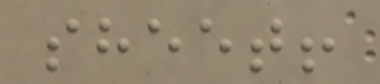sheet!
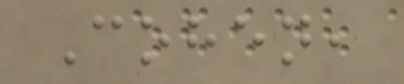Cohen,
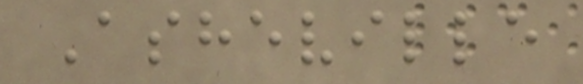Asheville
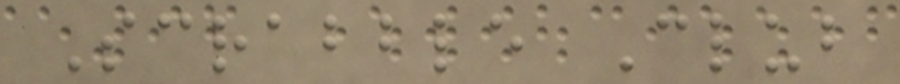Scrabble Club
